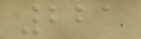221
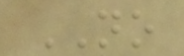NO
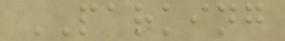PARKING
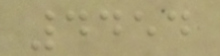4454
